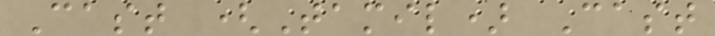Cast (Tamil) Cast
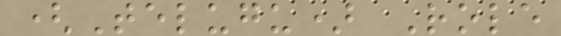(Telugu) Role
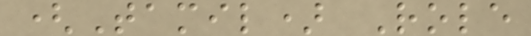(Tamil) Role
